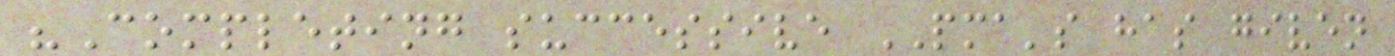"Completing successive PMA's has given
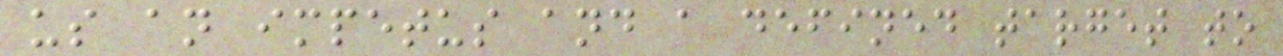us an impetus and a defined target to
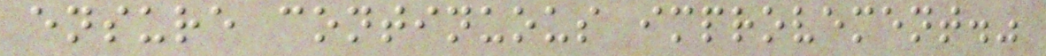ensure continuous improvement."
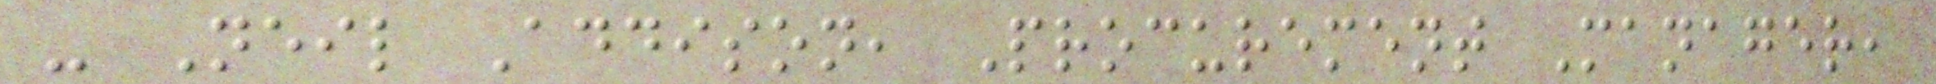- Neil Addison, Procurement Manager,
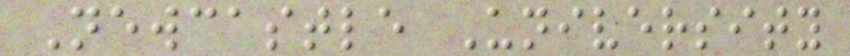Newcastle University
